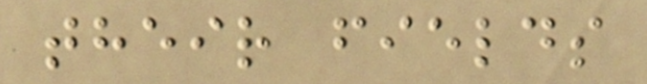their fields
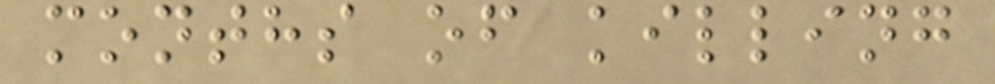months of killing
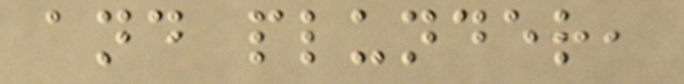and plunder,
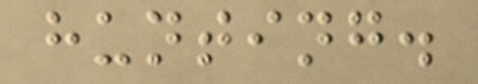hunting.
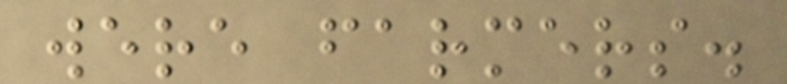were farmers.
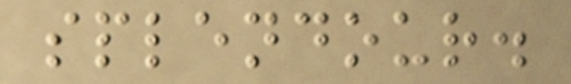splendour.
